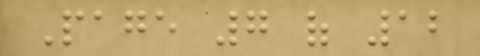Page 7 of 12
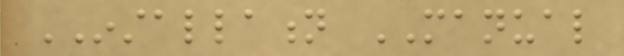INSTALLATION MANUAL
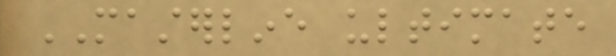MASTERLINE ultimate
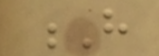H
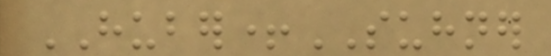HUBER+SUHNER
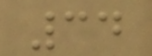34
